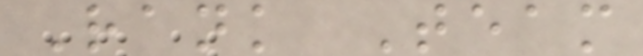Rank Team
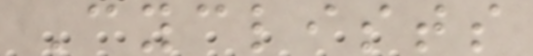Cyclists
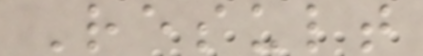Result
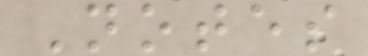Notes
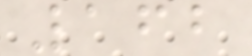162
